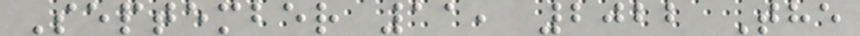September 11, 2022 The
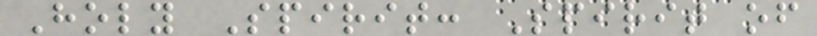Holy Spirit: Spirit of
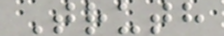Truth
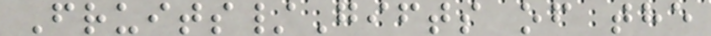Fruits/Gifts of the
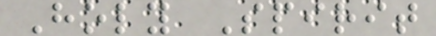Holy Spirit
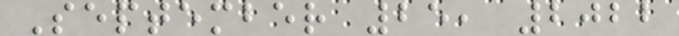September 25, 2022
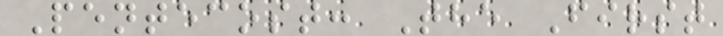Pentecost: The First
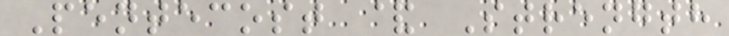Pentecost & Strength
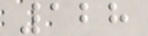128
